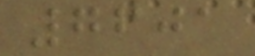7601
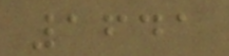1641
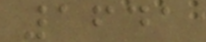1641
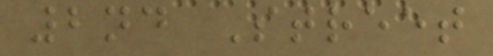2nd Street
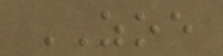ZOE
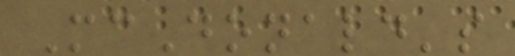McDonald's
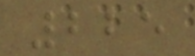225
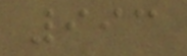993
